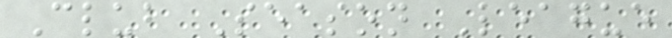Club Season League
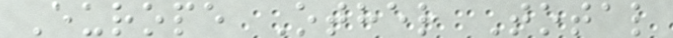Europe Other Total
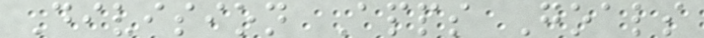Division Apps Goals
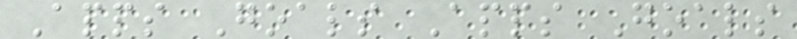Apps Goals Apps Goals
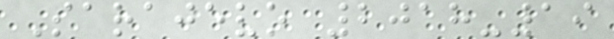Sarajevo 2018-19
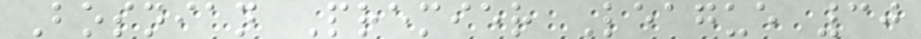Bosnian Premier League 30
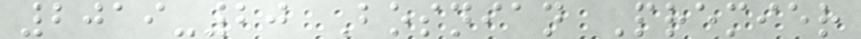2019-20 Bosnian Premier
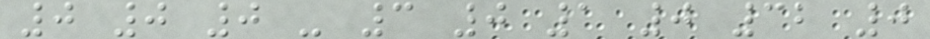0 0 0 - 3 0 1 0 32 0
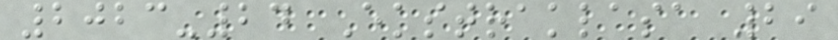2023-24 Ekstraklasa 29
